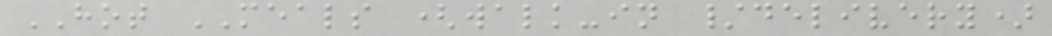HOT MEALS (walk-in /delivery)
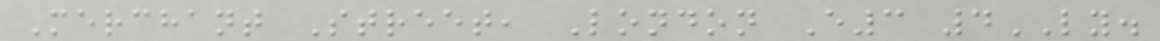Merchant Street, London E3 4LY.
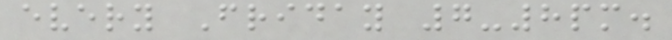every Friday 7-8pm.
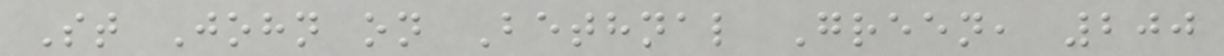St John on Bethnal Green, 200
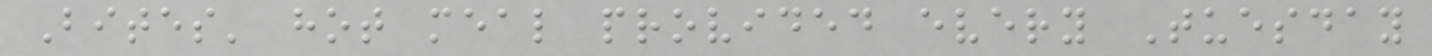Bites' hot meal provided every Tuesday
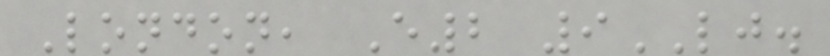London, E2 9LJ.
